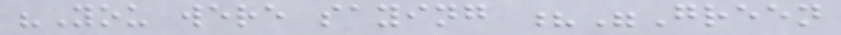"You were saying ?"Green
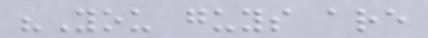"You guys are
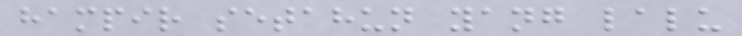hampir setahun yang lalu
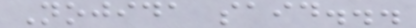Nojida said...
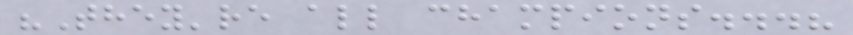"They're all champions...?
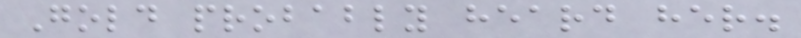Gold probably heard her.
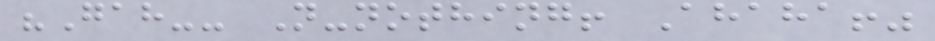"Gah-- N-nothing! Ahaha!"
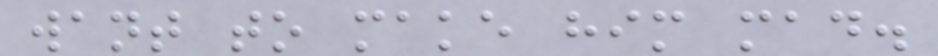want to make him mad.
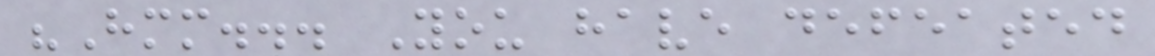"Hmm... You have defeated
